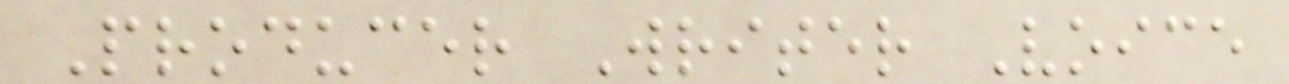Producer Writer Voice
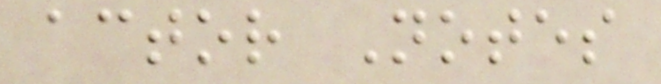actor Notes
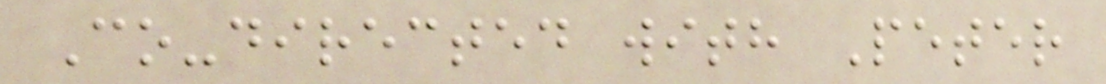Co-directed with Peter
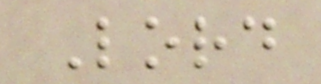Lord
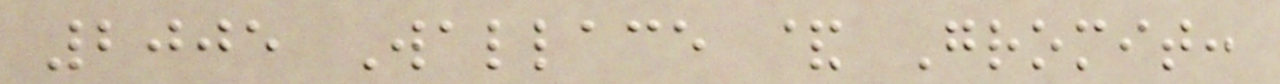2005 Wallace & Gromit:
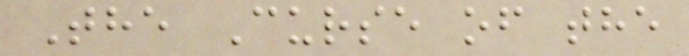The Curse of the
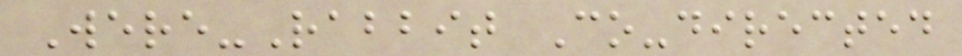Were-Rabbit Co-directed
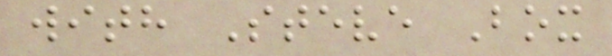with Steve Box
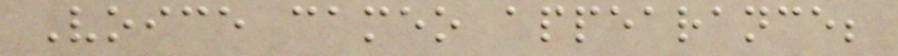Voice cameo appearance;
